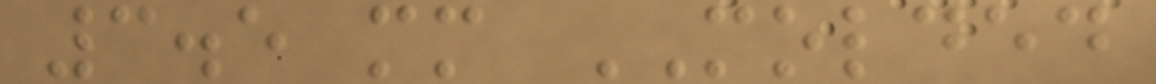3.5 mm MOLDED
